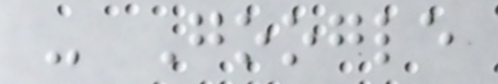- Google
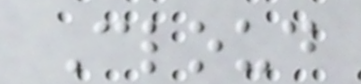Cloud
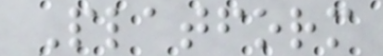Platform
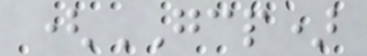(GCP)
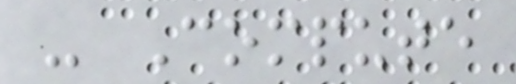- Compute
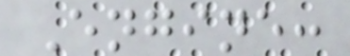Engine:
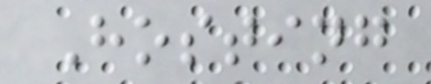Hosting
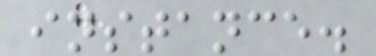instance.
